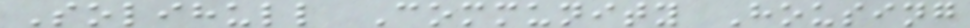Solihull Community Housing
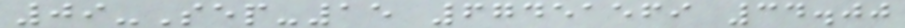09-Sep-15 67451569 34.00
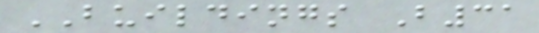BUILDINGS B31
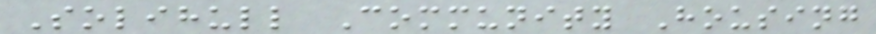Solihull Community Housing
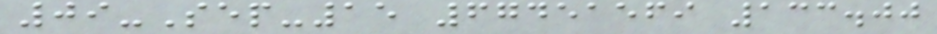09-Sep-15 67451569 133.00
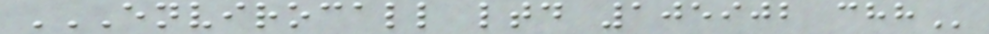ENVIROCALL LTD 105902 CHH
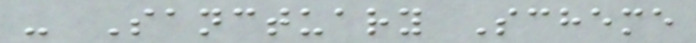- Sanctuary Scheme
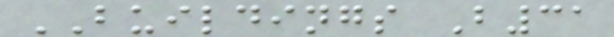BUILDINGS B31
